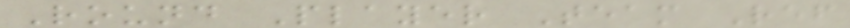Round Player Team Ref
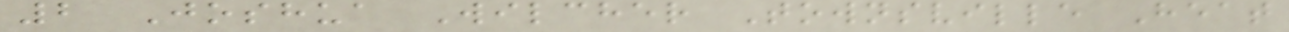2 Joshua Wilcher Townsville Heat
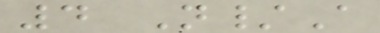4 N/A
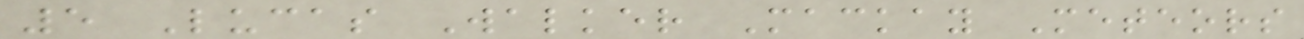5 Lucas Walker Mackay Meteors
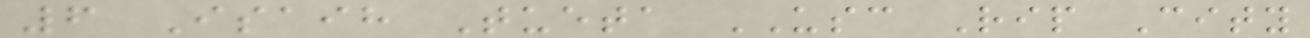6 Isaih Tueta USC Rip City
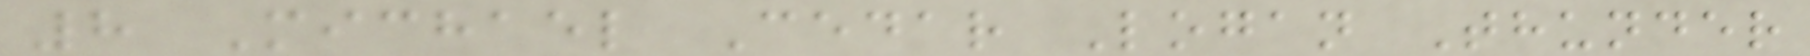8 Michael Cedar Logan Thunder
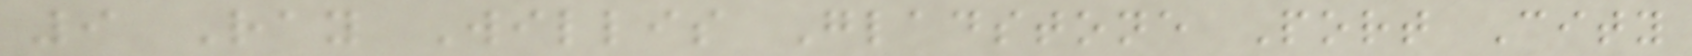9 Ray Willis Gladstone Port City
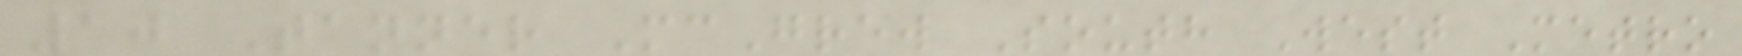10 Tanner McGrew South West Metro
